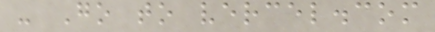- Go to vercel.com
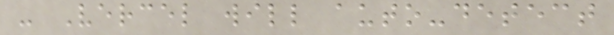- Vercel will auto-detect
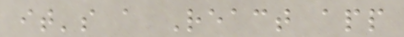it's a React app
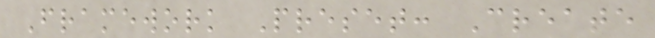Framework Preset: Create
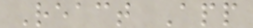React App
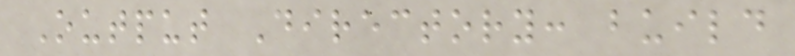Output Directory: build
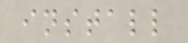install
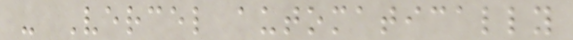- Vercel automatically
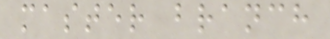master branch
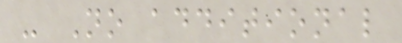- No additional
